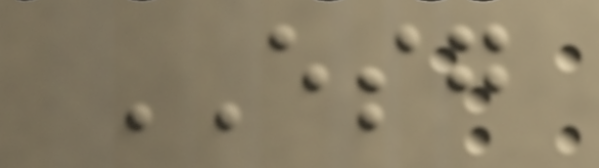ESG
